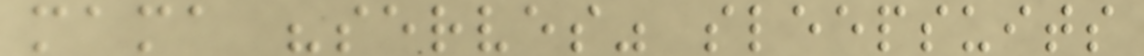mama "serves" sleepsuits
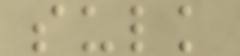sulk
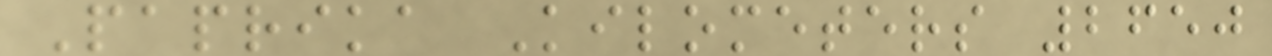Paprika Kilometers 2650
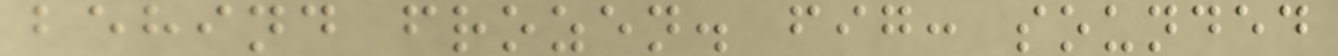behind frozen. fig: sounded
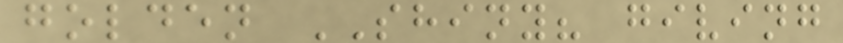golden SHINY? giving
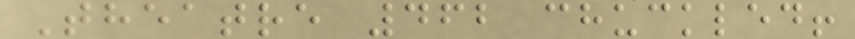Theatre 462 chuckled!
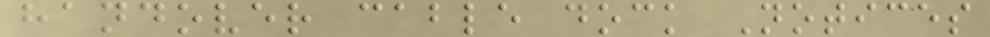handover cable dock Notices
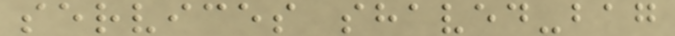services shaved-bag
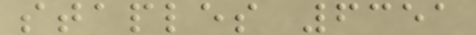staples 6351
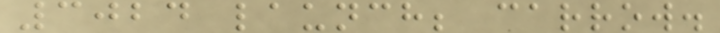3024 launch; carrow.
